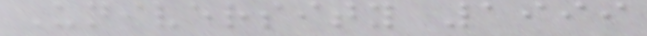University 1999
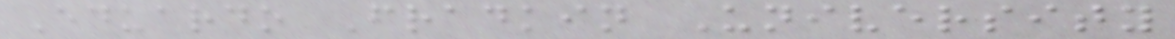Eduardo Fradkin University
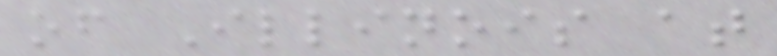of Illinois at
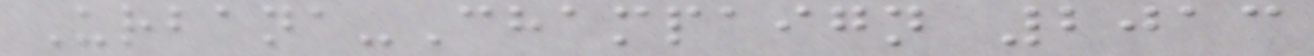Urbana-Champaign 2013
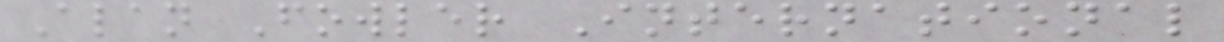Alan Fowler International
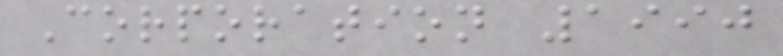Corporation 1990
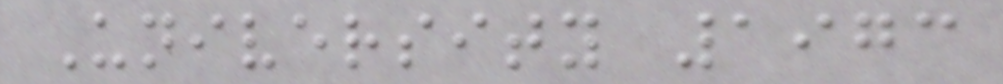University 1973
